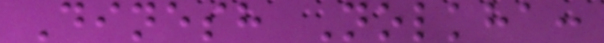Dinesh Nolkha:
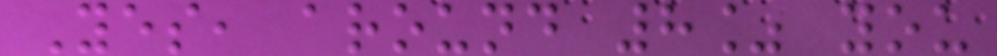Yes, around 8% you
